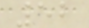52
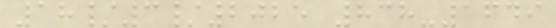18/3/2025 838-1649
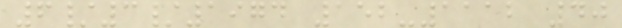6/3/1974 152-1112 40
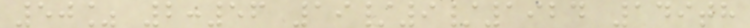50% 2:56 19/9/1924 149th
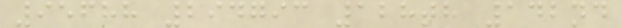95688 294793 128th 142nd
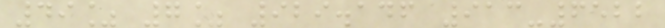49% 7% 929.146 913-6522
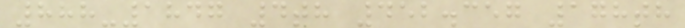888-1847 4th 452.357 178th
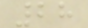28
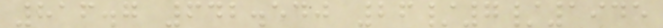816.7 642.540 26/7/1945
